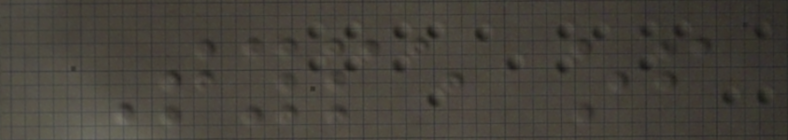Type of
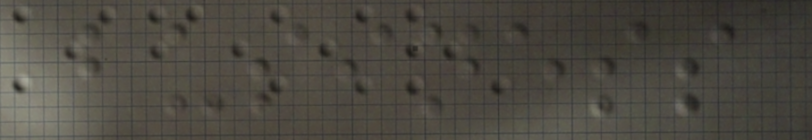business
